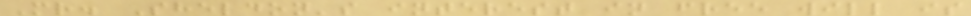Mr. Sheldon's interest in free will is
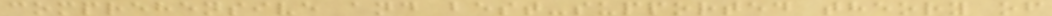comprehensive and best-supported theory of
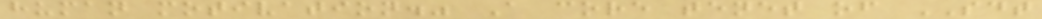human motivation." A core tenet of SDT
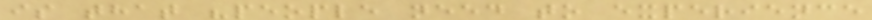is that "people need to experience
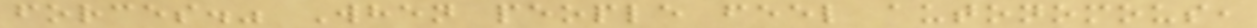forces." When people feel autonomous,
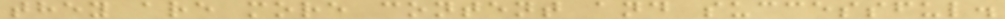they are more content and successful.
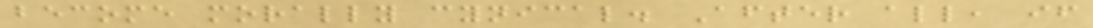become morally cynical. After all, if
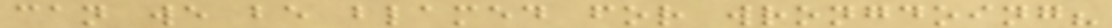can we be blamed for wrongdoing?
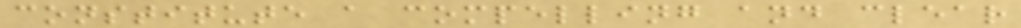constitute a compelling and clear
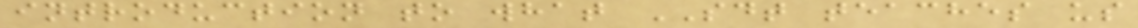introduction to what SDT teaches us
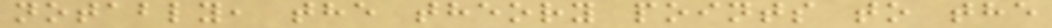notably, the theory points to the
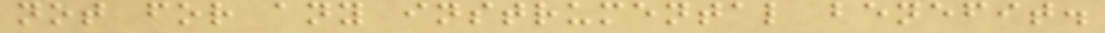not for any instrumental benefit.
